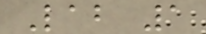Lab 1
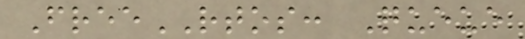FreeRTOS: Queue
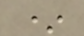*
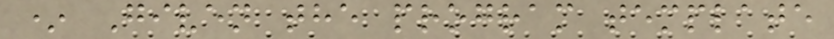* Given the program template
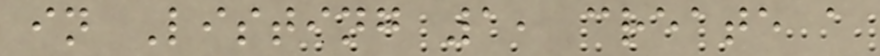in Listing 1, create a
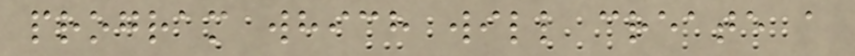program which will create a
